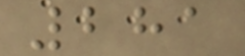281
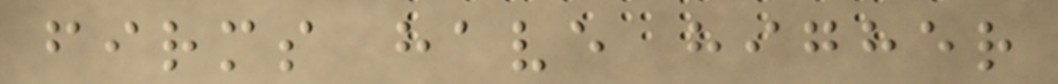firms have higher
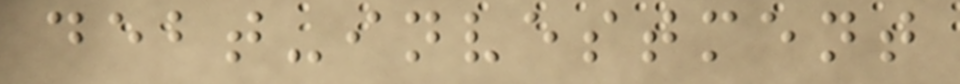debt-investment
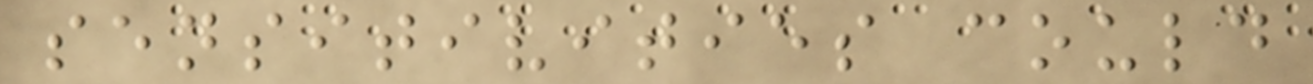sensitivities could
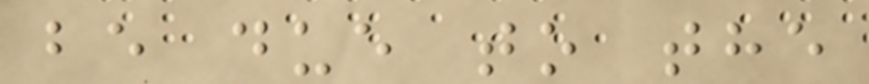be due to the
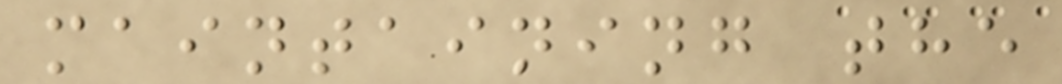maintaining the
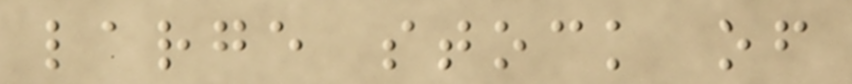large stock of
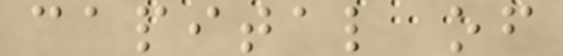capital of
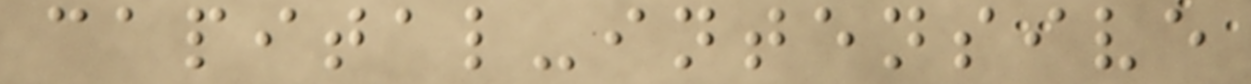capital-intensive
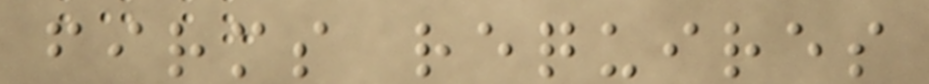firms requires
